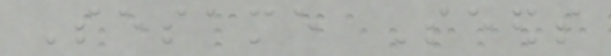Sesame Seeds
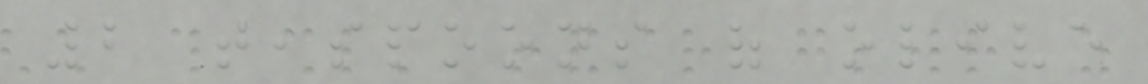2 teaspoons of olive
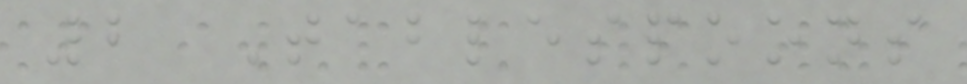2 Tablespoons
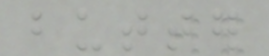butter
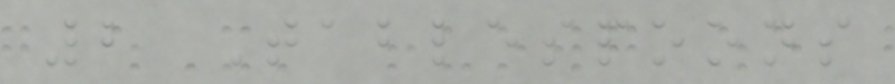2 Tablespoons
